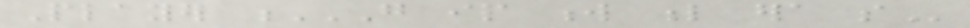Player G IP W L ERA SO
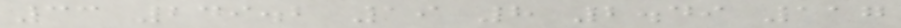33 249.2 19 8 2.49 117
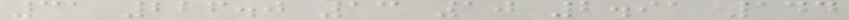31 226.0 13 10 2.91 144
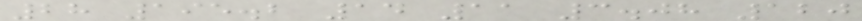28 195.2 14 11 3.08 120
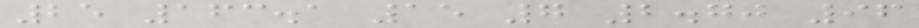25 163.1 15 7 2.70 96
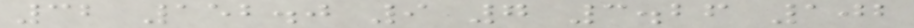32 152.0 9 7 3.26 102
